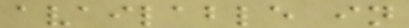available in
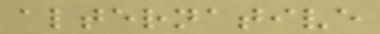alternative
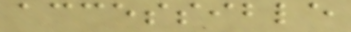accessible
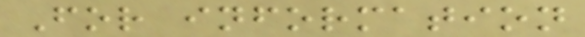For information
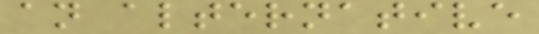an alternative
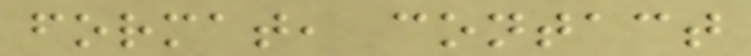format, contact
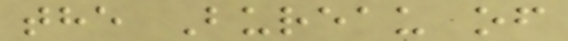the Bureau of
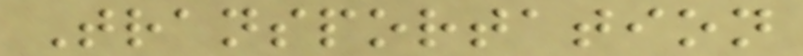Transportation
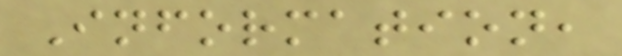Information,
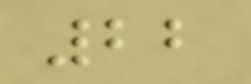22
